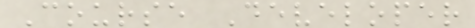Course Developer
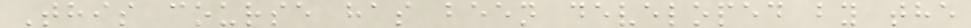This course has been developed by the
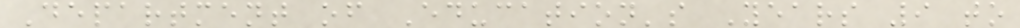Department of Education's Years 9 to
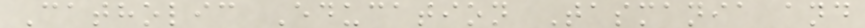Catholic Education Tasmania and
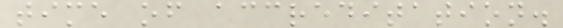time of accreditation.
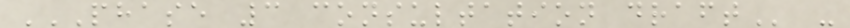PHASE 3 CONSULTATION DRAFT -
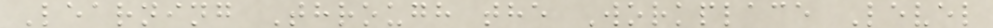Learning Through the Workplace Level
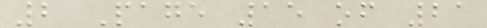2 Page 15 of 21
